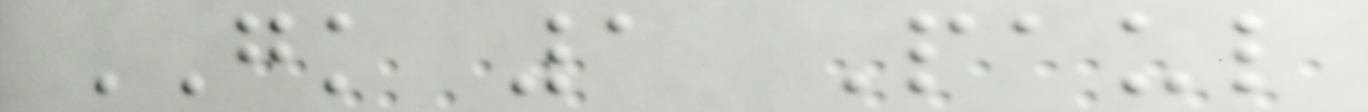GK 1 Paul
